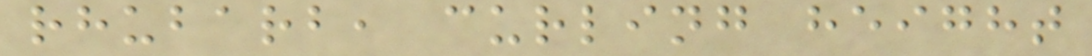rhubarb, curling height
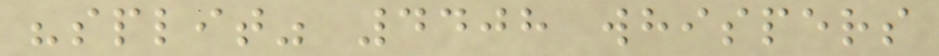"split" 4408 whispers
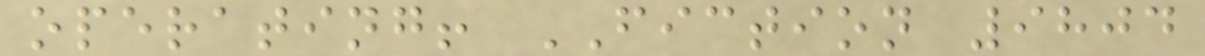operating! FICTION 9804
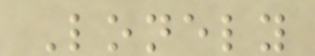Lonely
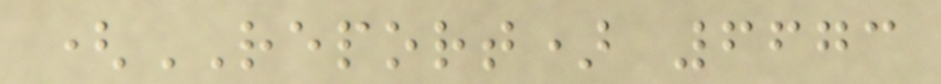(REPORT) 6673
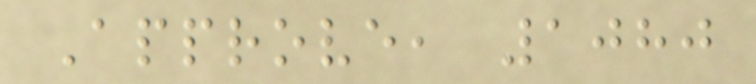Approve, 1080
